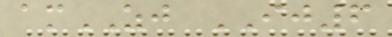amZJ IJ6
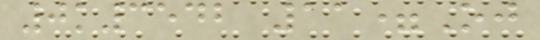0k3542 11=Oj
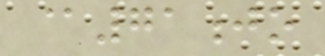@71jo
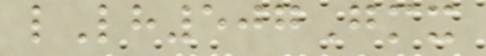lLh507Gmx
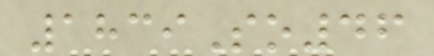1839So46
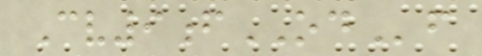Cv9fODf
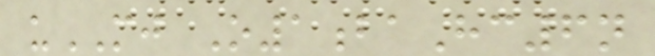uMJ O1baHc6n
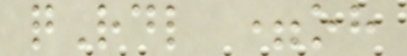qRdl =oh
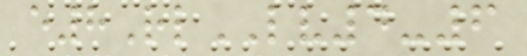e8RlLV4-6
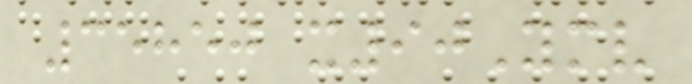35850 x90Ymv
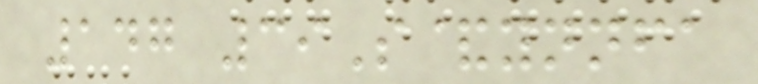147 39S&ynnfa
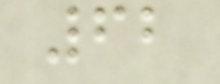62
